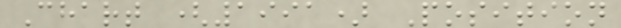Chart (1991) Position
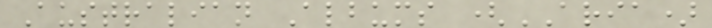Australian Albums (ARIA)
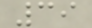39
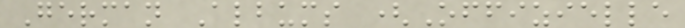German Albums (Offizielle
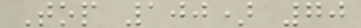Top 100) 70
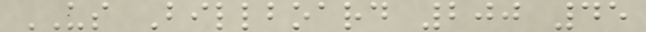US Billboard 200 45
